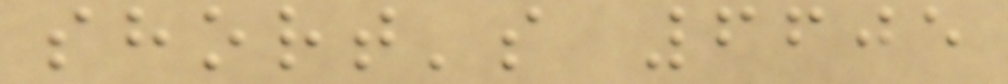short's 6605
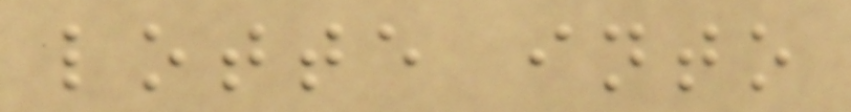lotte into
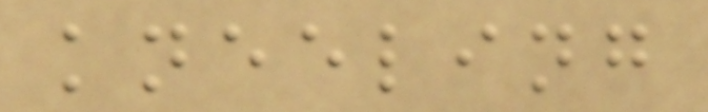kneeling
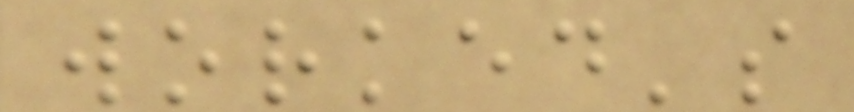worked's
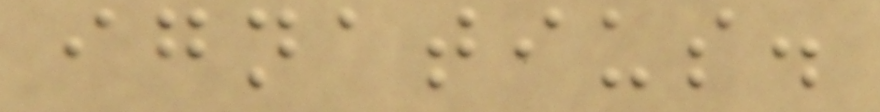ignatius.
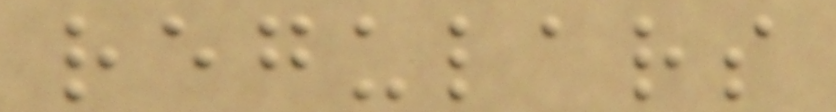regulars
